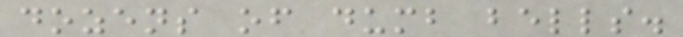dozens of dumb bells.
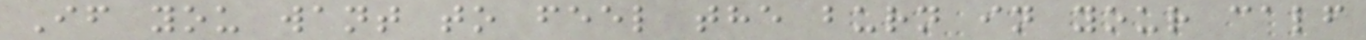If you want to feel the burn in your calf
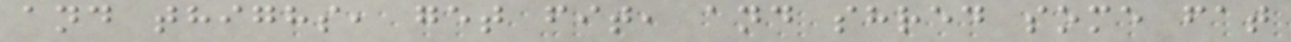and thighs, get fit, and shred some fat
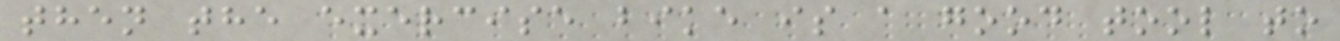then the exercise bike is a good tool to
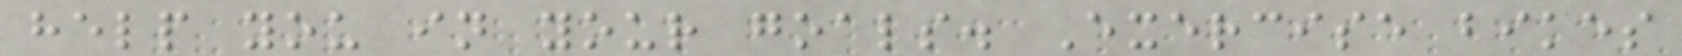help you in your goals. Exercise bikes
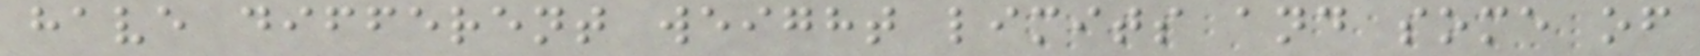have different weight limits and some of
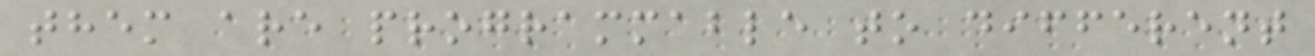them are programmable to different
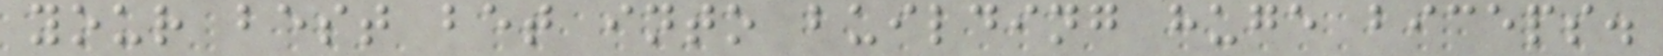your best bet into building huge biceps.
